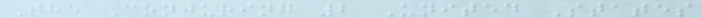The Conjuring 2 United States
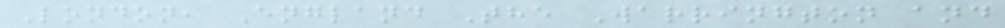London, England The Warrington and
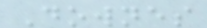Downes
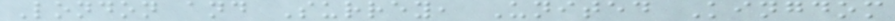London and Surrey, United Kingdom
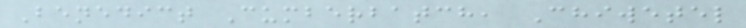Benedict Cumberbatch, Chiwetel
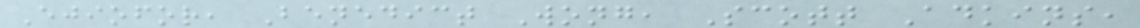Ejiofor, Benedict Wong, Scott Adkins,
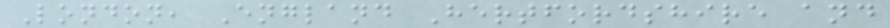London, England Hertfordshire and
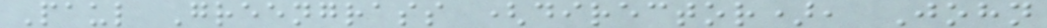Paul Greengrass (director), John
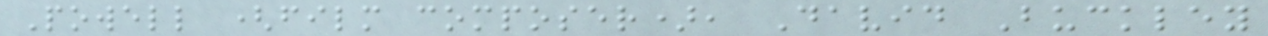Powell (film composer), David Buckley
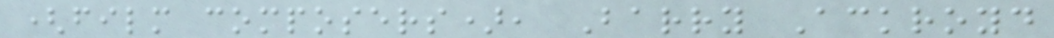(film composers), Barry Ackroyd
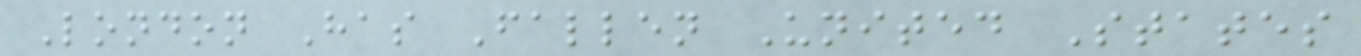London Has Fallen United States
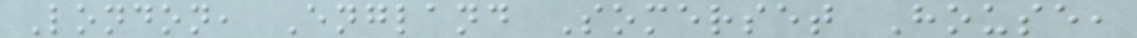London, England Somerset House,
